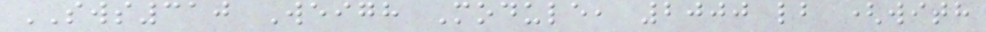SWS310 Weigh Module, 2000 lb (with
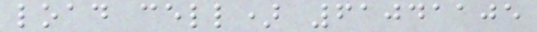load cell) 61041105
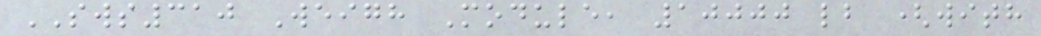SWS310 Weigh Module, 10000 lb (with
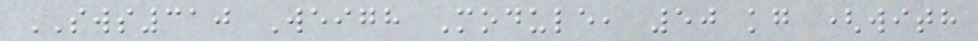SWS310 Weigh Module, 50 kg (with
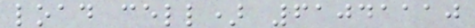load cell) 61041110
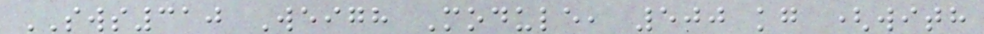SWS310 Weigh Module, 500 kg (with
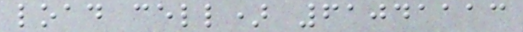load cell) 61041113
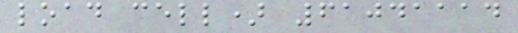load cell) 61041114
